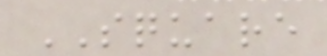SQUARE
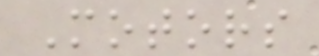Motors
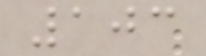103
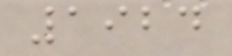1924
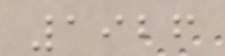1926
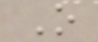O
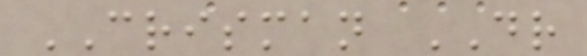CRISMAN DR
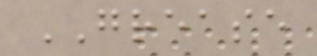GREASE
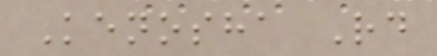Kenosha Rd
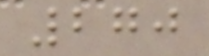270
